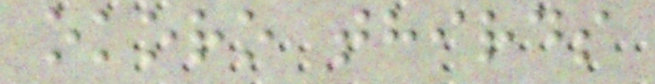okoro thirds
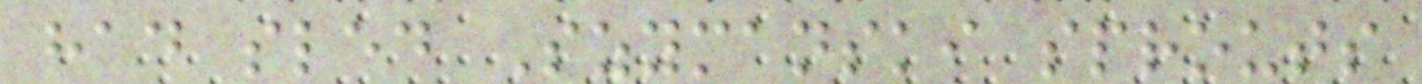had sled Szymanski sprouts
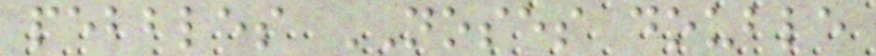pebbles NOSES double
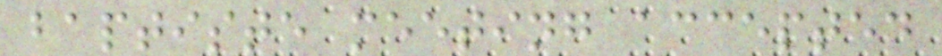baptiste meeting accepted
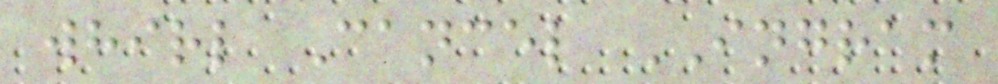whirl Cancel INGRAM
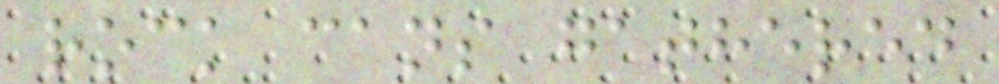rock cans gathered
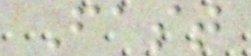Fast
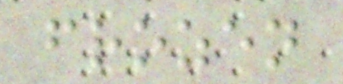frozen
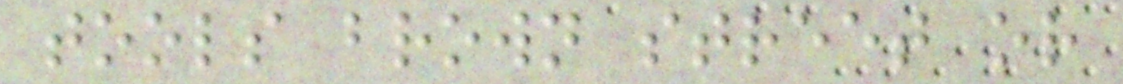tools brown street or
